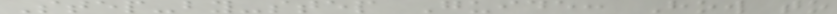Step-by-step Guide: How to
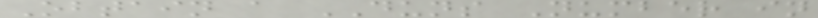Obtain a DUNS Number in
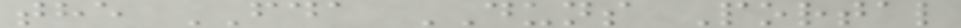the FDA DUNS Portal
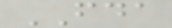FDA
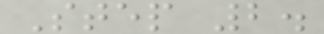Step 2.
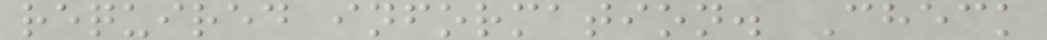required information. Check
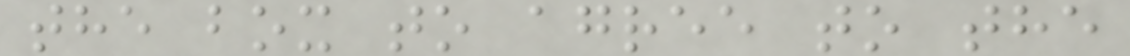the box to agree to the
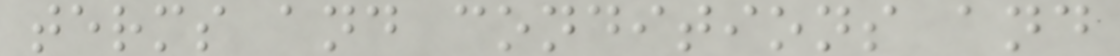terms and conditions and
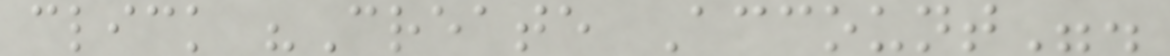click "Create Account".
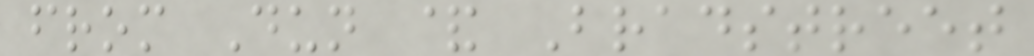from Dun & Bradstreet
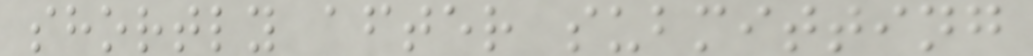shortly after submitting
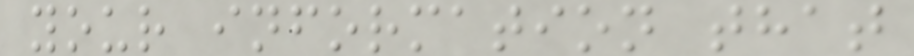your information that
